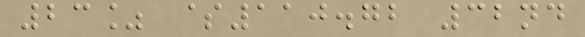23% $110.72 32nd
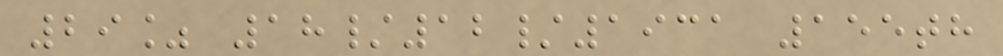29% 18/12/1931 155th
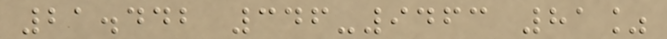21.442 346-9463 81%
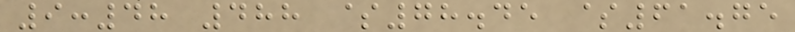9:48 488 $78.45 $61.75
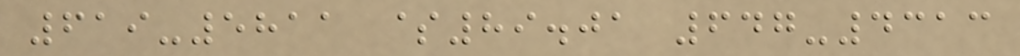619-5811 $89.01 647-4313
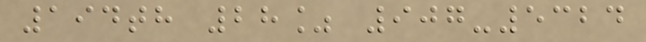194th 28% 907-5324
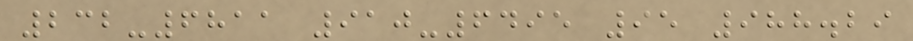232-6811 910-6495 95 988.29
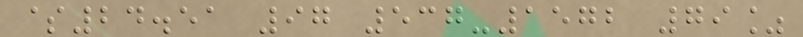$24.51 97 537-1572 79%
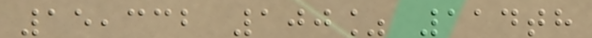15,332 100% 114th
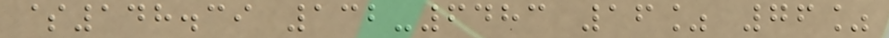$148.39 132-6483 16% 76%
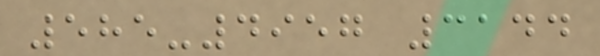585-4957 3144
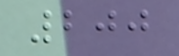200
